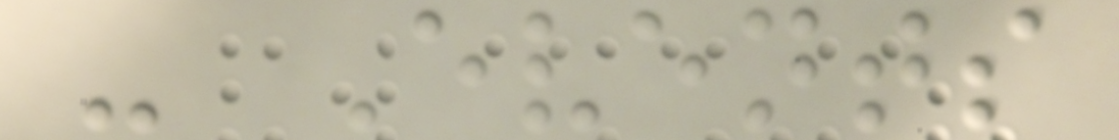- Events
